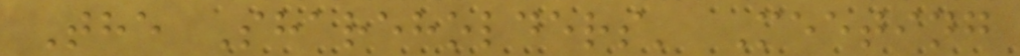The Shareholders' Meeting
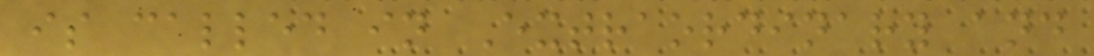is called in Extraordinary and
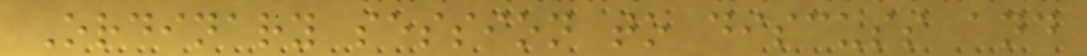Ordinary session to discuss and
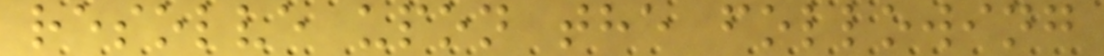resolve upon the following
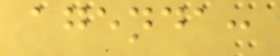agenda:
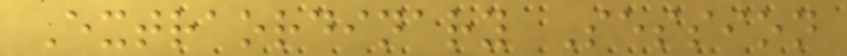Extraordinary Session
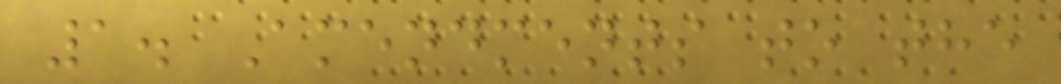1. Amendments to the
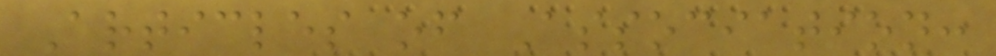Articles of Association:
